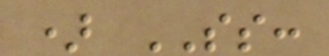) SS:
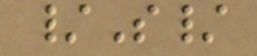/S/
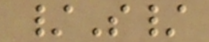/S/
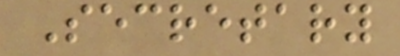Secretary
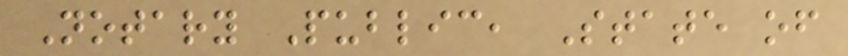Notary Public, State of
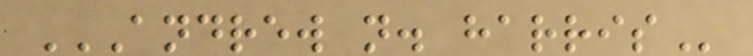ANDREW N. HARRIS
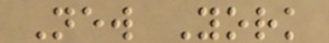New York
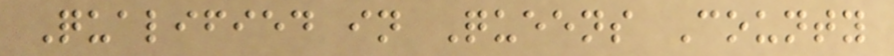Qualified in Queens County
